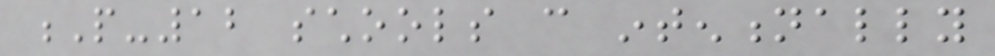P-12 schools can intentionally
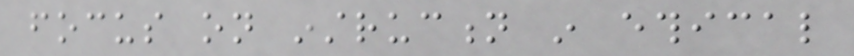focus on instruction in ethical
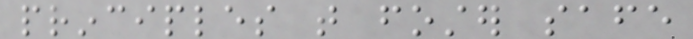principles that foster safe
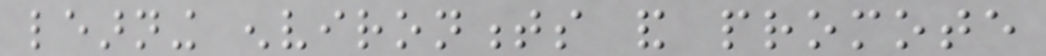learning environments and promote
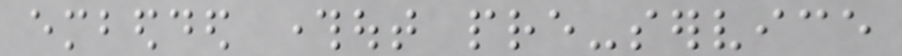embedded throughout pre-service
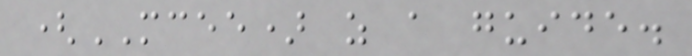(MCEE) as a guide.
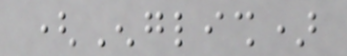(English)
